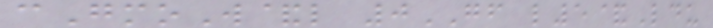cGmoW&l 0GF l5&Ldu
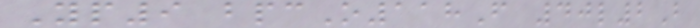Yp9 bpcO118F 40l2B
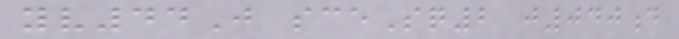yv44J sceSq2 j040d
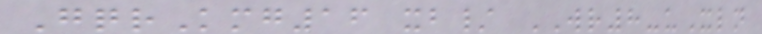GqrKmg16 xb/ WR8-uXln
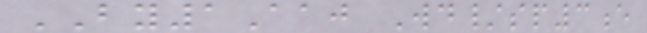BY1Aaj Wd/sp3e
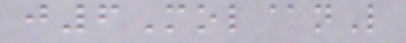j6Mol@nL
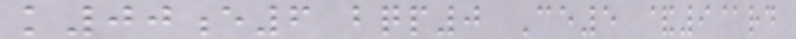k00e6 bqp0 Ce5 &9@rd
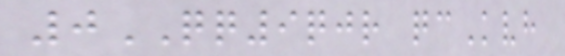0QQ9qjr qcKvh
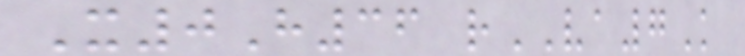X0H36 rVA7K
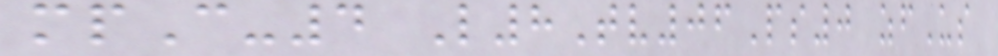mpC-4 L8Tv06Ps0 zfUs
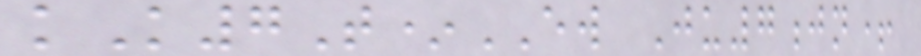kK7T*EW Ju7jn+
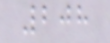208
